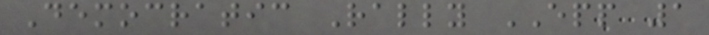Democratic Rally EPP 1
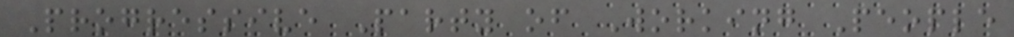Progressive Party of Working People
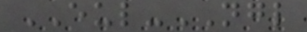EUL-NGL
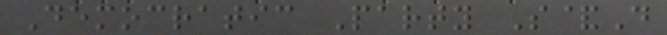Democratic Party S&D
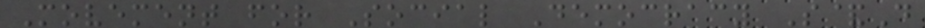Movement for Social Democracy S&D
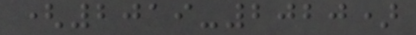(2019-2020)
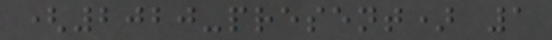(2020-present) 1
